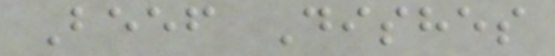Beef Dishes
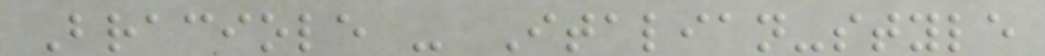Braciole - Italian-style
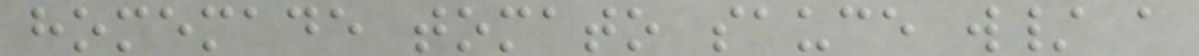homemade tomato sauce w/ a
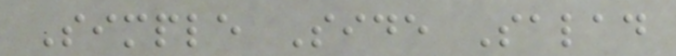Simple Side Salad
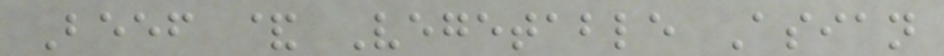Beef & Vegetable Asian
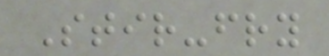Stir-fry
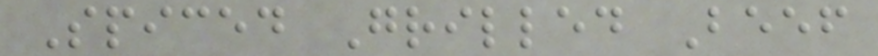Spiced Grilled Beef
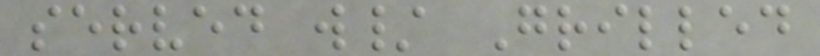served w/ Grilled
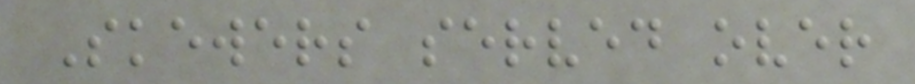Skewers served over
